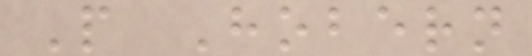P Hobern
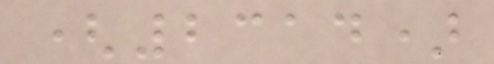(2314)
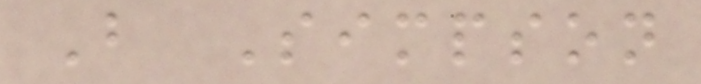B Simpson
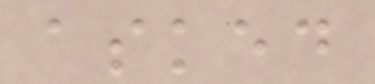asked
